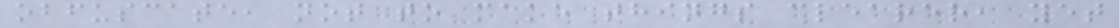obfuscate, not to make things clearer, yet
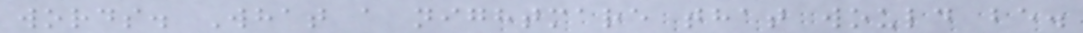words. What a nightmare that would be.
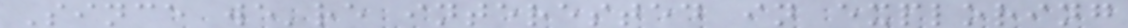Since we're interested in exploring
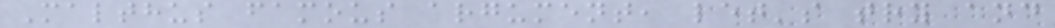Malthus famous argument, let's try and
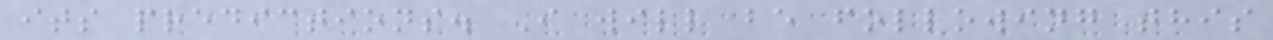its predictions. I will be following this
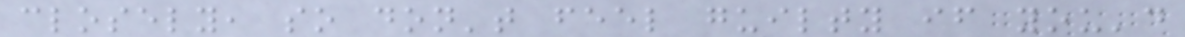closely, so don't feel guilty if you'd
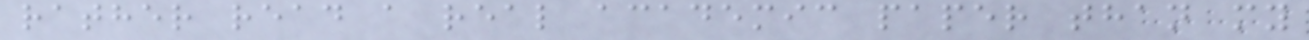rather read a real academic paper than my
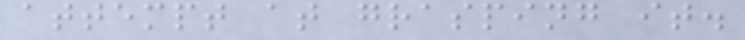attempt at grasping it.
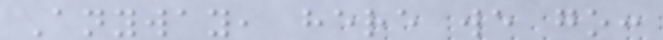Anyway, here we go:
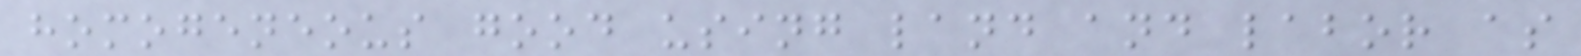homogeneous good using land and labor as
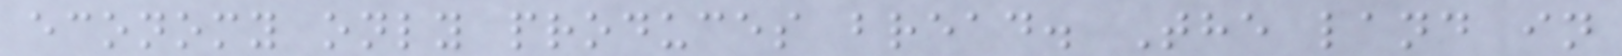economy only produces bread. The land in
